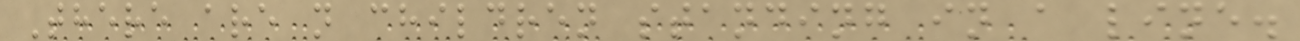There are n children standing in a line.
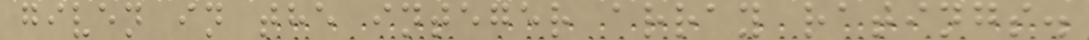given in the integer array ratings.
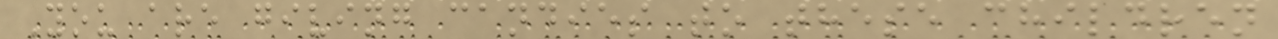You are giving candies to these children
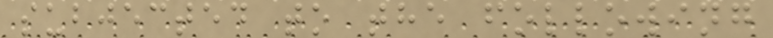subjected to the following
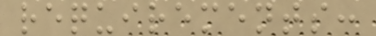requirements:
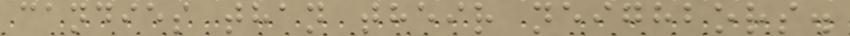candies than their neighbors.
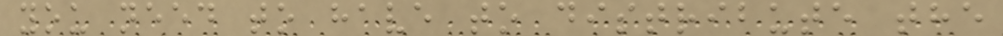you need to have to distribute the
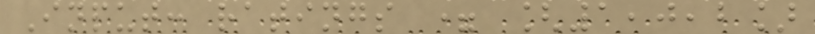Input: ratings = [1,0,2]
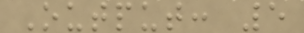Output: 5
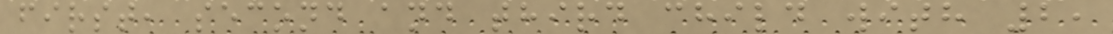first, second and third child with 2,
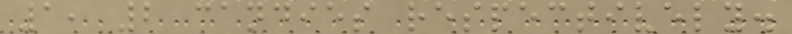1, 2 candies respectively.
